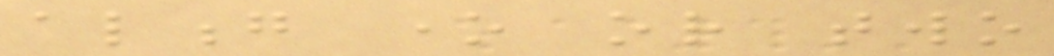along one or two
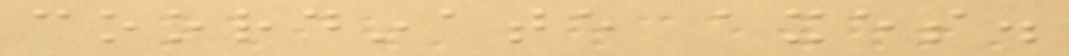coordinate axes.
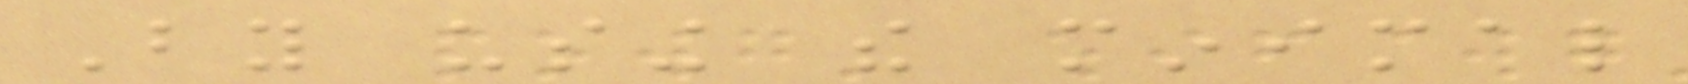By using the minimal
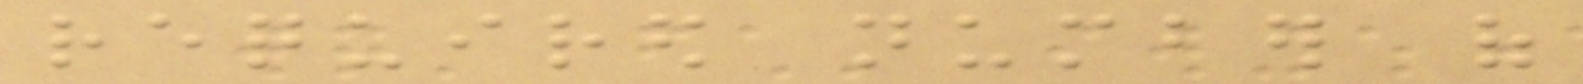required number of
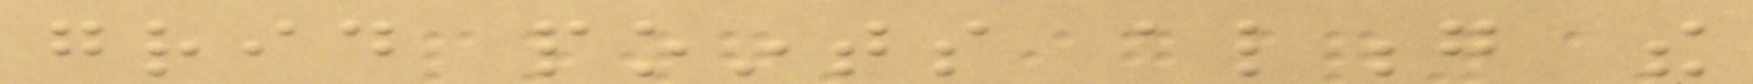grid points along the
